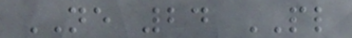NE 24 PL
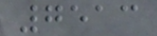7513
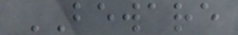BEWARE
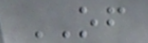OF
